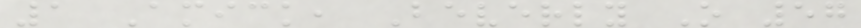1 Amick, Beverly O 57
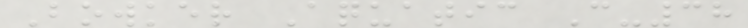Bowker Aquatic C-38
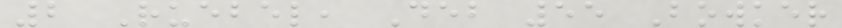2 Ruebel, Deb 55 Bowker
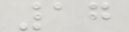17
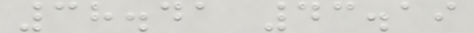38.41 43.19
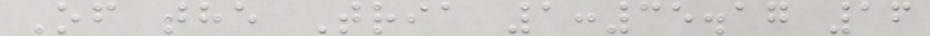Of the Tria 1:35.17 16
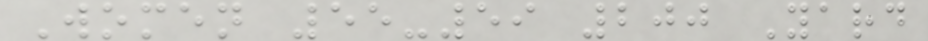Women 55-59 200 Yard
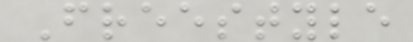Freestyle
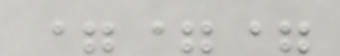===
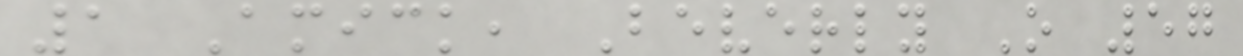1 Amick, Beverly O 57
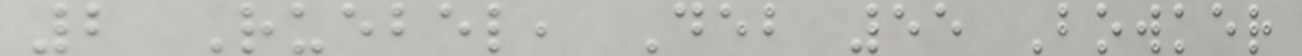2 Ruebel, Deb 55 Bowker
